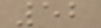52
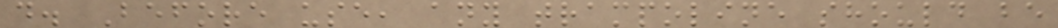d. Before use, any trampoline should be
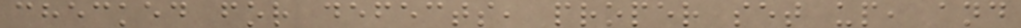checked for defects, proper set up, and
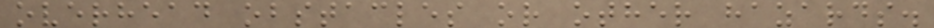overhead obstacles or other hazards.
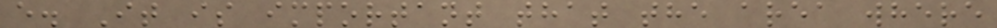e. It is important that the area where
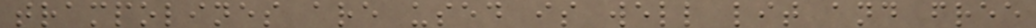trampolines are used is well lit and free
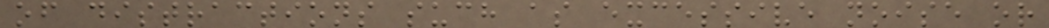of distractions such as excessive noise or
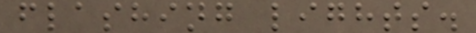flashing lights.
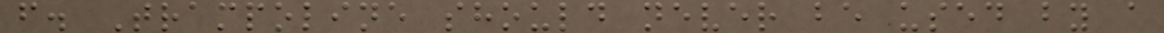f. Trampoline should never be used by a
